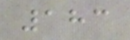183
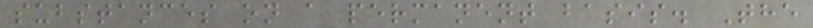substances on a permanent basis. The
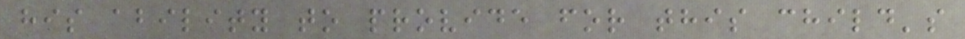his ability to provide for this child's
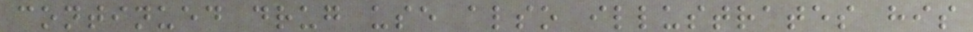continued drug use also illustrates his
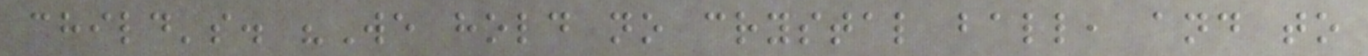child's. "We hold no crystal ball, and to
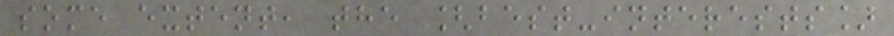some extent, the [best-interests]
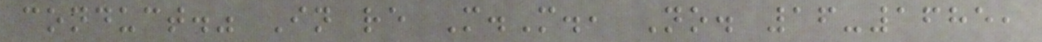conduct." In re M.M., No. 16-1685,
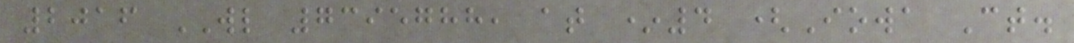2016 WL 7395788, at *4 (Iowa Ct.
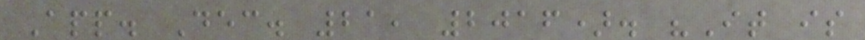App. Dec. 21, 2016). "It is
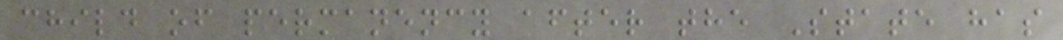child of permanency after the State has
